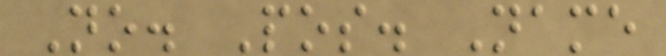No. Pos. Name
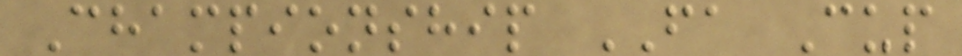Championship FA Cup
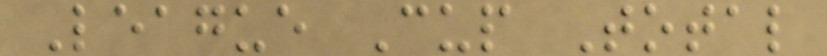League Cup Total
